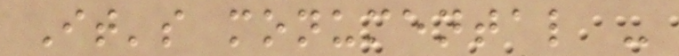It's monumental -
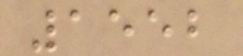1552
